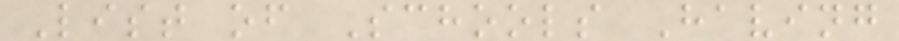List of Schools Having
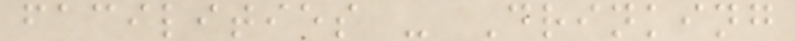facilities - Drinking
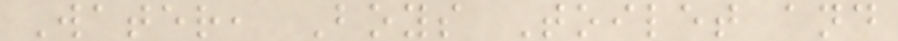Water, Boys Toilet and
